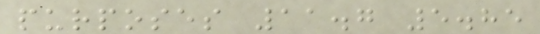purposes 11.7 5.85
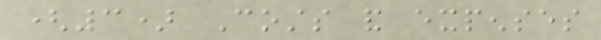(3) Costs and expenses
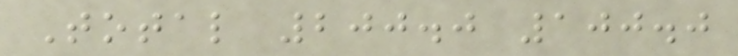Total 200.0 100.0
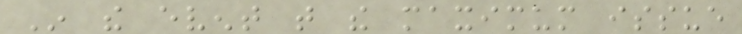In the event that the maximum issue
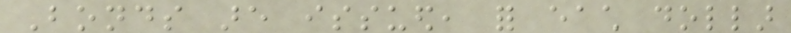Bonds are issued, for each dollar
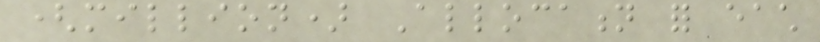(million) Allocation for each
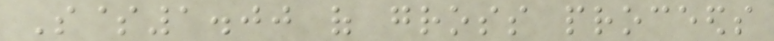S$1.00 of gross proceeds
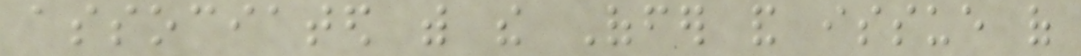associated with the Offer and issue of
